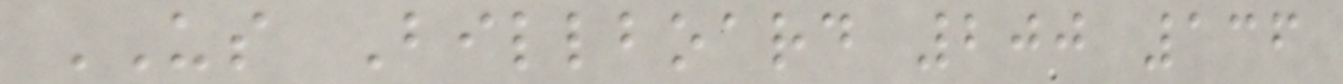US Billboard 200 136
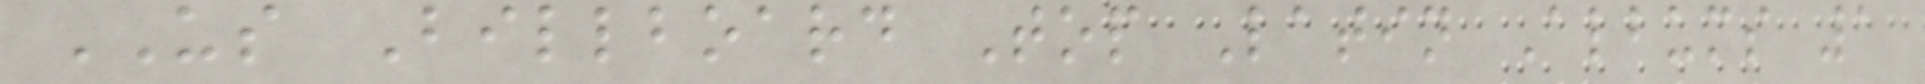US Billboard Top Latin Albums 1
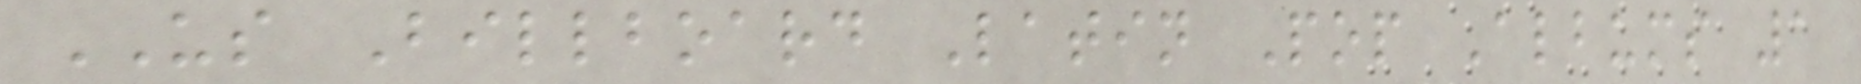US Billboard Latin Pop Albums 1
